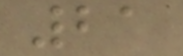21
